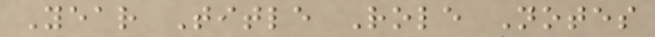Year Title Role Notes
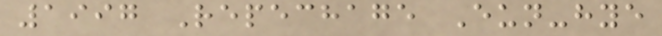1997 Repechage Eun-hye
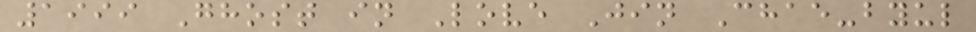1999 Ghost in Love Jin Chae-byul
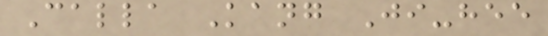Calla Kang Ji-hee
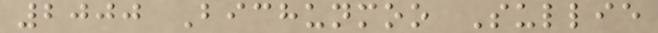2000 Bichunmoo Sullie
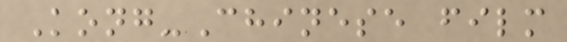Kong-Chinese film
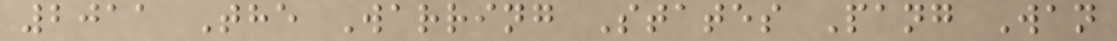2011 The Warring States Pang Wan
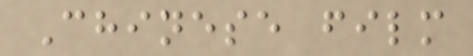Chinese film
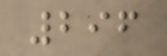296
